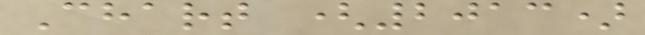Chart (2013)
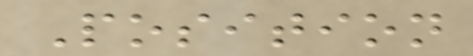Position
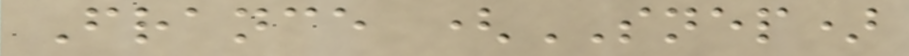France (SNEP)
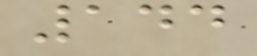144
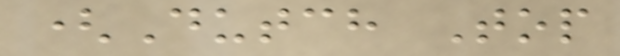(Dutch Top
